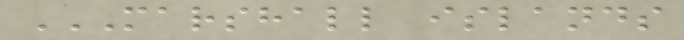MARSHALL ISLANDS
